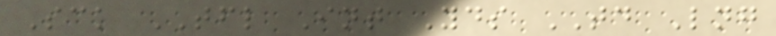Sck TFL Int Yds TD Lng
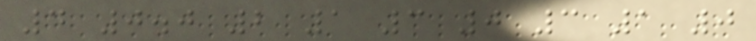4 0.0 2 1 3 0 3 1 0
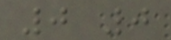0 0
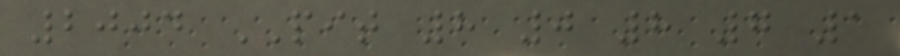2004 PIT 8 0 8 7 1
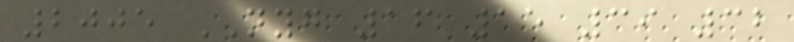2005 NYG 16 15 39 32
